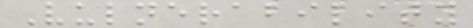Vulnerability
